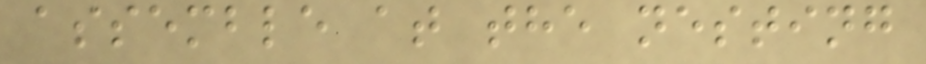assemble at the nesting
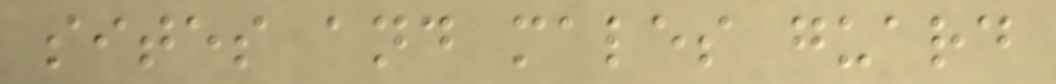sites and males guard
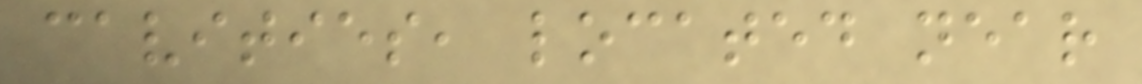cavities, located near
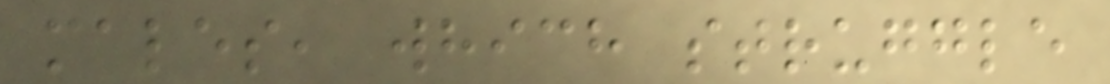males, which struggle
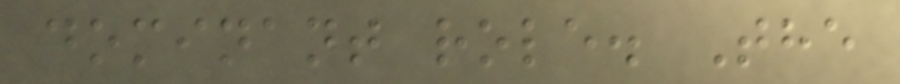dominant role. The
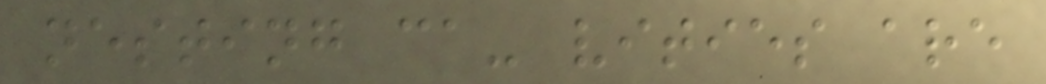nesting ca- vities are
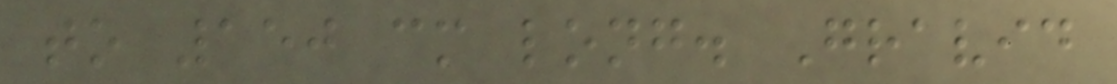to 150 cm long. Gravid
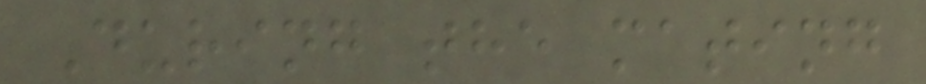During the mating
